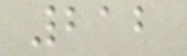212
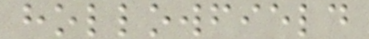hollowfield
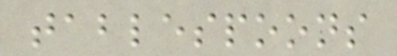tablespoons
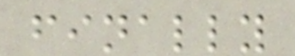finally
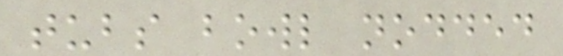tubs bowl nodded
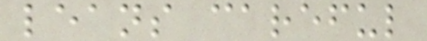leans careful
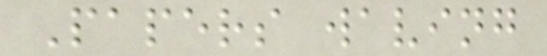Papers waving
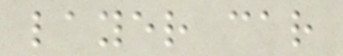layer car
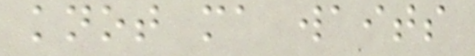knot ma waits
